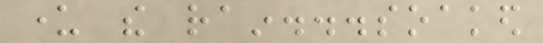under the rain...soaked
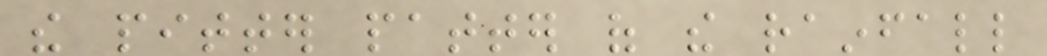the pitter patter of the rainfall
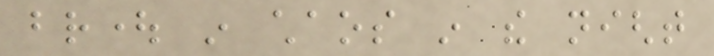brought in chaos in the night
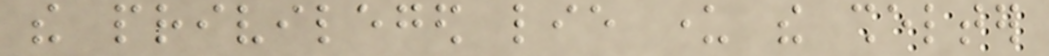the privileged lie under the shelter
